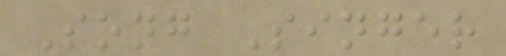Song Singer
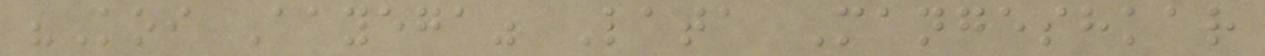"Koi Aayega" Lata Mangeshkar
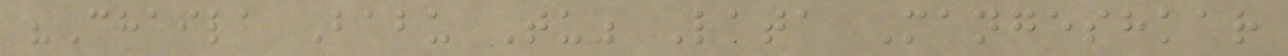"Chaila Babu Tu" Lata Mangeshkar
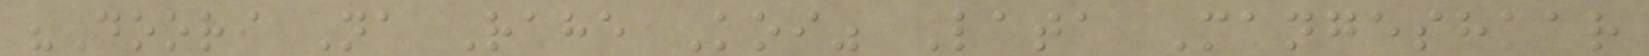"Doori Na Rahe Koi" Lata Mangeshkar
